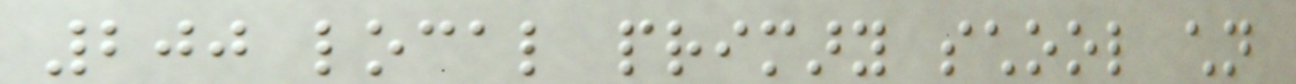200 local primary school children
